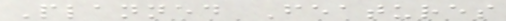Planned Features
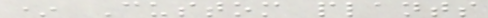* Custom plants
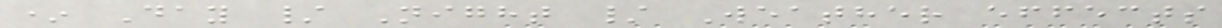* Day / Night / Weather effects
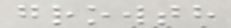growth
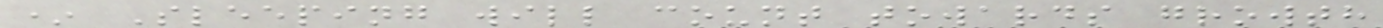* Sleeping will count towards growth
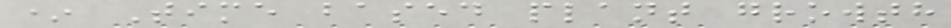* Time based plant growth
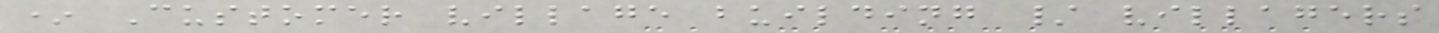* Customer village building / villagers
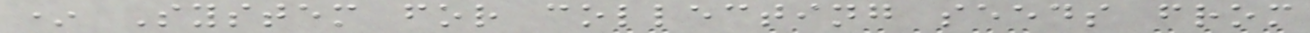* System for collecting seeds from
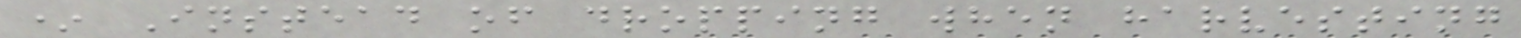* Instead of dropping when harvesting
